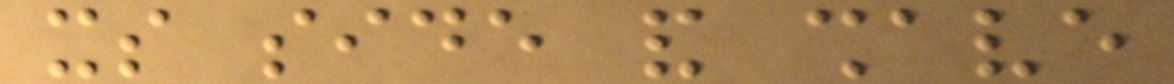its side and shave
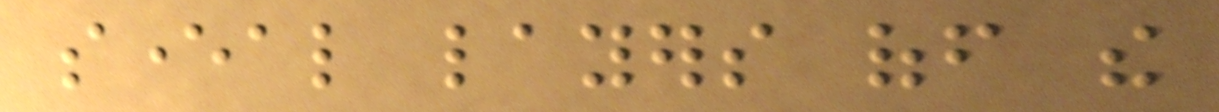several layers off the
